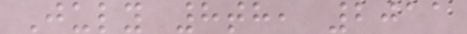July 8th, 2011
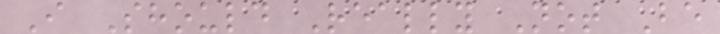I Should Really Not Be
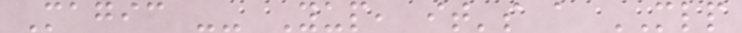Magic -- Yup, it's a MLP
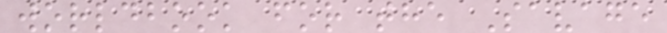worldbook for the Savage
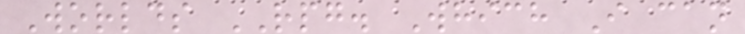Worlds RPG. Which I can
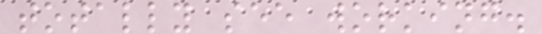totally see working.
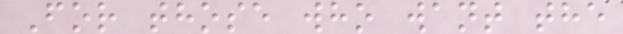For those who want the
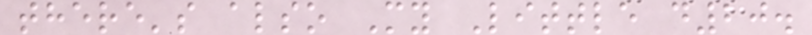there's also My Little d20.
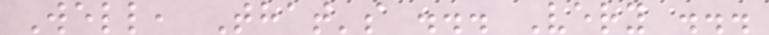Well, That's ... Very ...
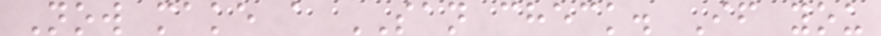Now make a SAN check. If you
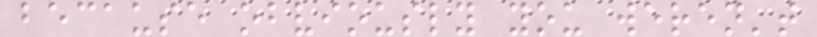because obviously you weren't
